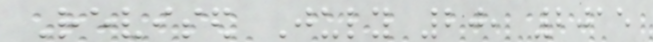Revised July 20, 2015
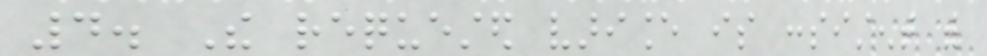4. The requested variance is consistent with
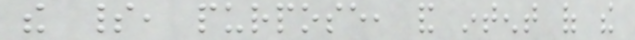the spirit, purpose, and intent of the
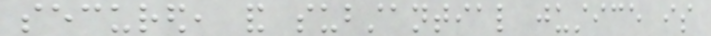secured, and substantial justice is
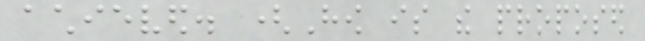achieved. (How is the proposed
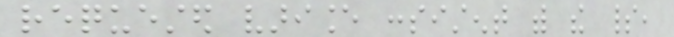requested variance consistent with the spirit,
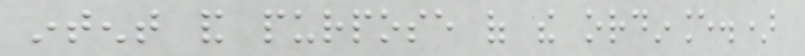intent and purpose of the ordinance.)
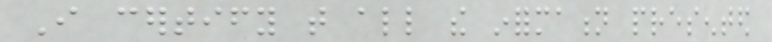I certify that all the information presented
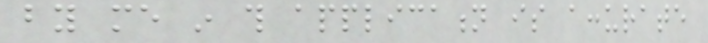by me in this application is accurate
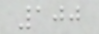100
